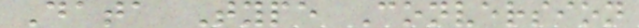Data Type Conversion
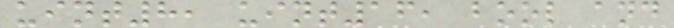uint8, uint16, bool and
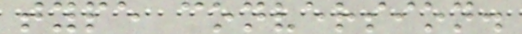type conversion.
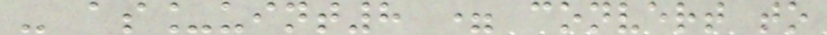- as_uint8 = convert to
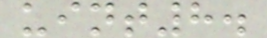uint8.
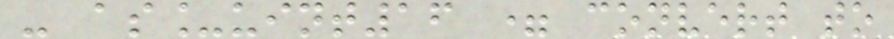- as_uint16 = convert to
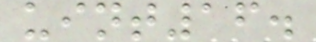uint16.
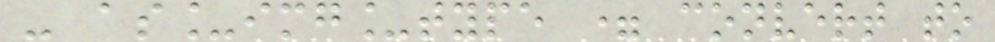- as_img_type = convert to
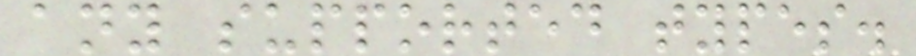any supported types.
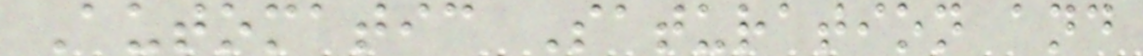Automatic Saturation and
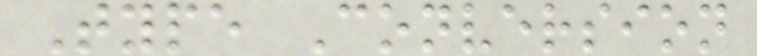Type Conversion
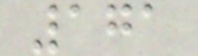171
